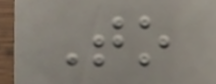To
